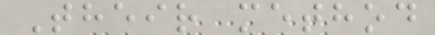Their method
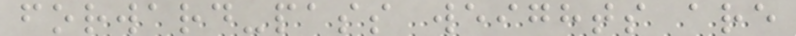forward-pass weights are
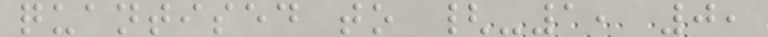quantised to {-1, 0,
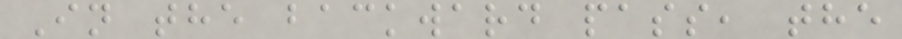In the backward pass, the
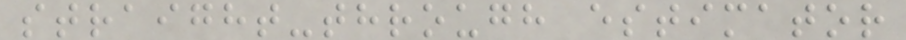straight-through estimator
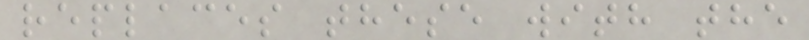replaces these with the
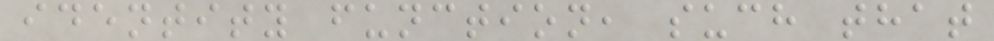identity function, such that
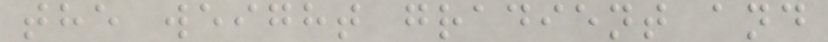the weight gradient and
